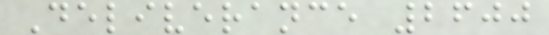Deliverance 2600
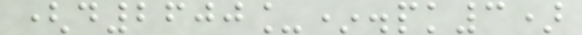(d2600_*.pk3)
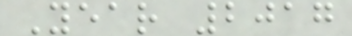Year 2017
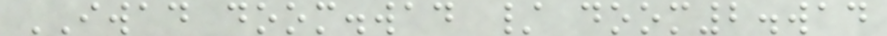IWAD doom.wad / doom2.wad
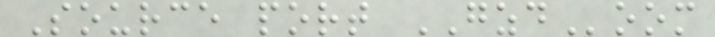Source port GZDoom
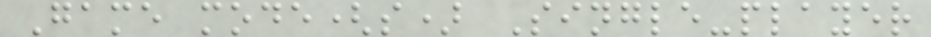Game mode(s) Single-player
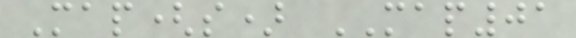Map(s) MAP01
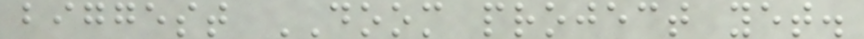biggest DOOM project yet.
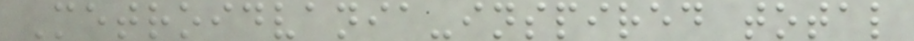Metroidvania-inspired total
